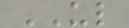UL
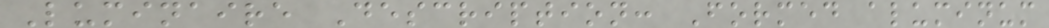Luminaire Description: Formed aluminum
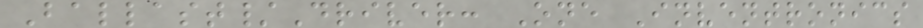Ballast/Driver: One Inventronics
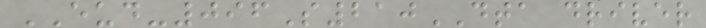EUD-096S210DTA driver
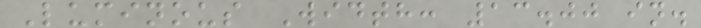Luminous Width: 13.00 in.
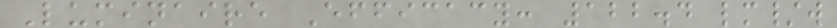Luminaire Efficacy: 122.4 lm/w
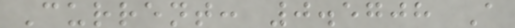Current: 0.5708 A
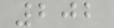202
